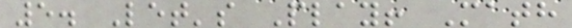5. Let's Play! Math
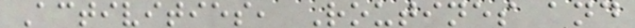Activities, Routines and
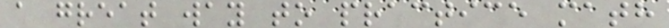a great way to practice math
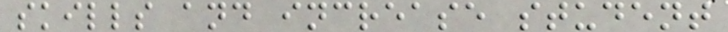skills and increase student
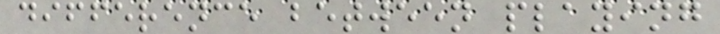difference between playing
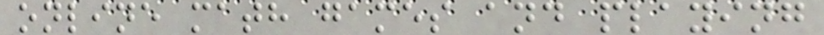online math games and playing
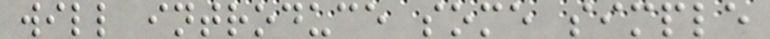will introduce some simple
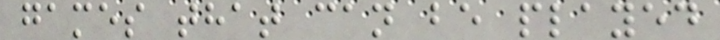games that can be played
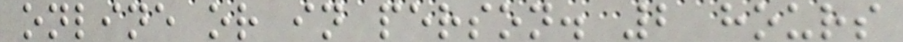online or in person. 2 hours
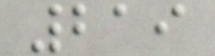219
